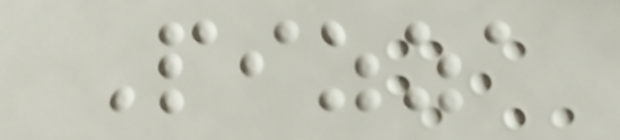Pizza
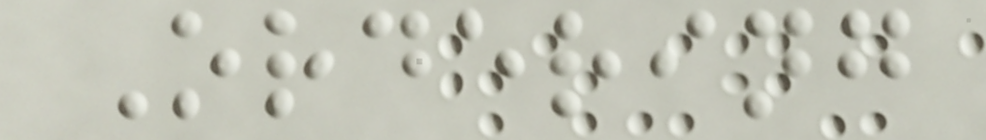Ordering
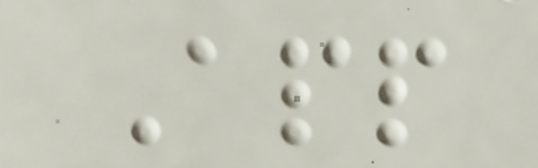App
